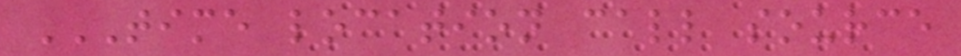TIME LOCATION CALL SOURCE
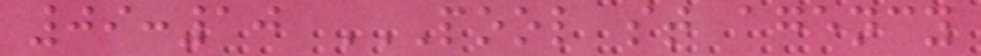09:10 POOL ST AGENCY
